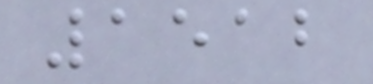1512
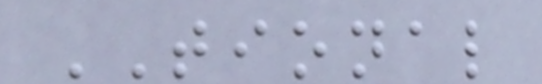TIONAL
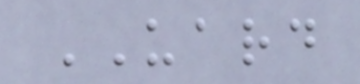UARD
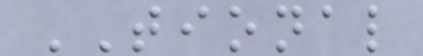TIONAL
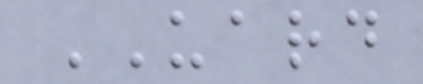UARD
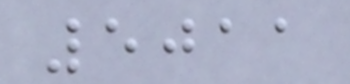5011
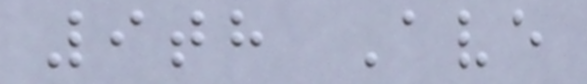9th Ave
